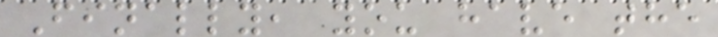Finally, you have the
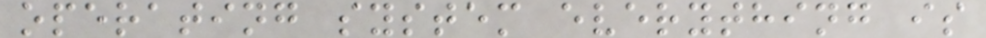operating system everything is
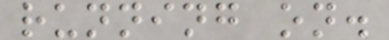running on.
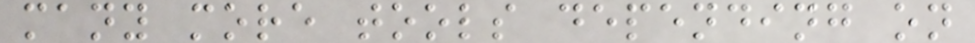many more tools depending on
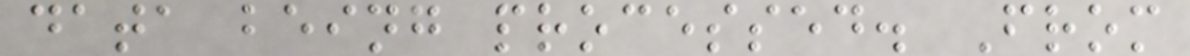data being processed. From
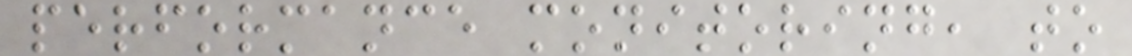performance monitoring, to
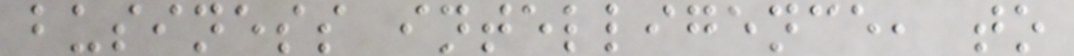business intelligence, to
